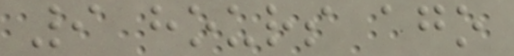9 hours ago
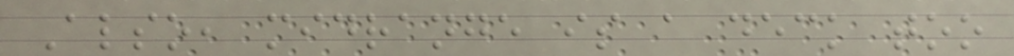Also, midrange is a deck too
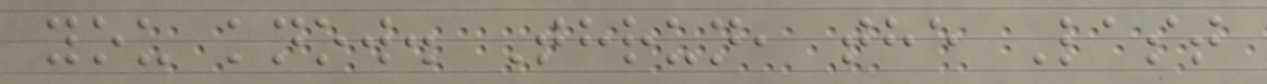you know. Thrun, the Last
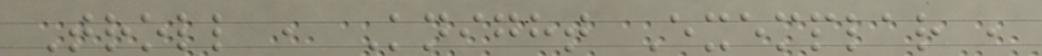Troll , Knight Exemplar ,
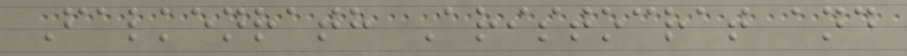Falkenrath Aristocrat and
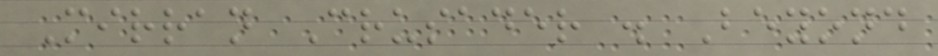Mirran Crusader . Beyond
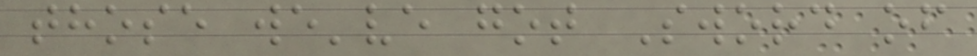those we've got Sword of
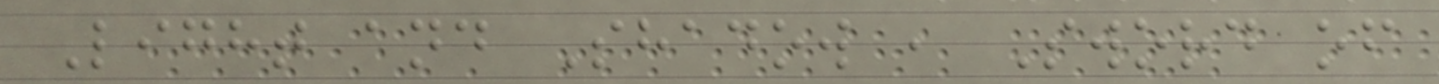Light and Shadow , Sword of
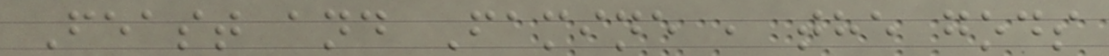Feast and Famine , the gods
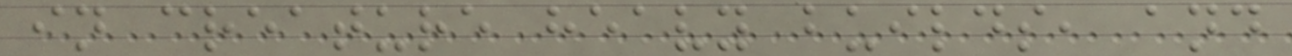in creature heavy builds, and
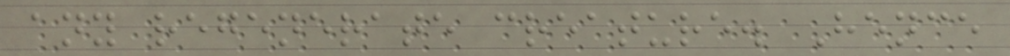any regenerate creature. Hence
